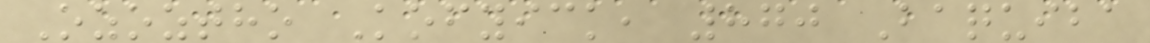Ozoztho Kofyick, 870 Baquiba
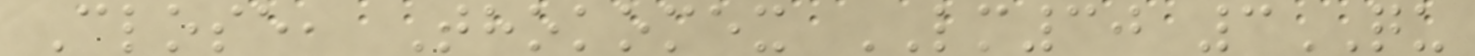Close, Thokomex LM30 3QU
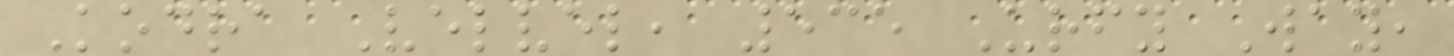Kodra Velvel, 535 Urfy Way,
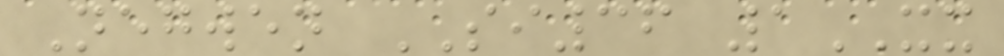Negwen SI36 1XX
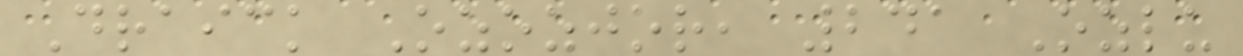Draick Ozozjor, 241 Ozlu
